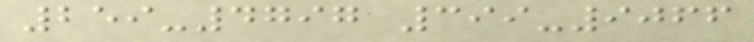259-4797 399-9066
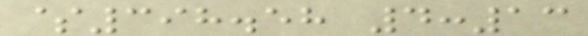$398.58 4:13
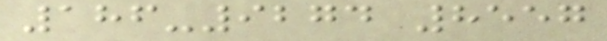186-9274 8557
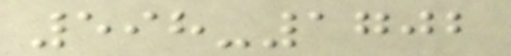598-1702
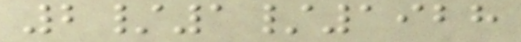2/1/1928
